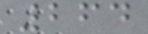264
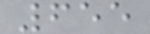655
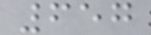657
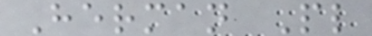Herman Pl
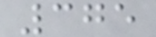375
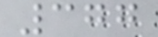377
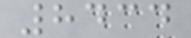8434
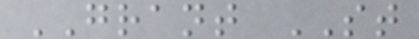GRANT ST
